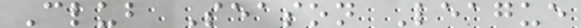Club Season League
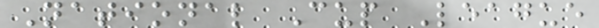National Cup League
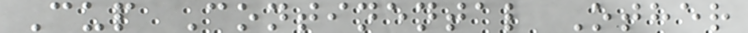Cup Continental Other
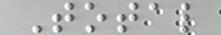Total
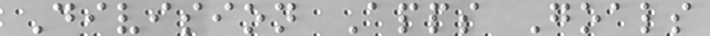Division Apps Goals
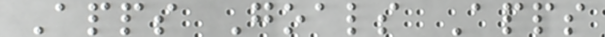Apps Goals Apps
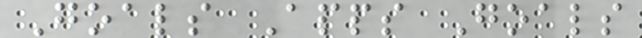Goals Apps Goals
